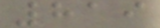819
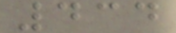434
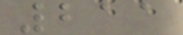211
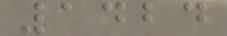1424
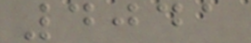4041
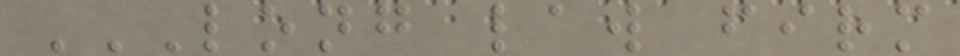LONG LAW FIRM
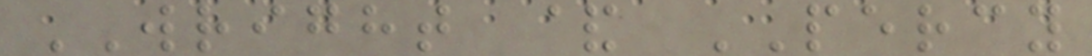WRIGHT & PERCY
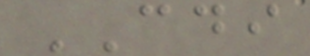CDI
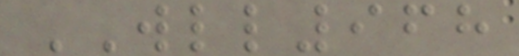WLL968
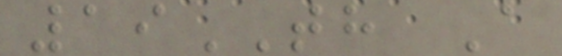19TH A
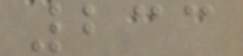233
